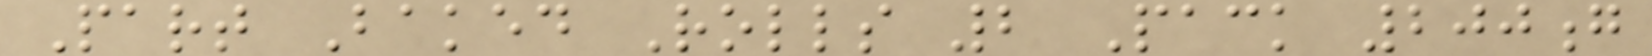Part Baked Rolls 2 Pack 200g
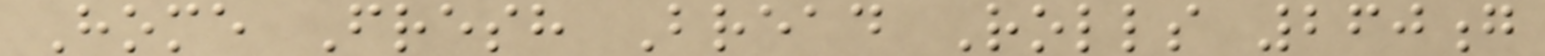Home Fresh Bread Rolls 260g
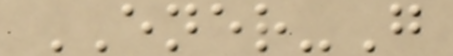ENER-G
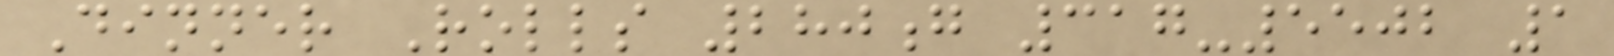Dinner Rolls 280g 317-5502 1
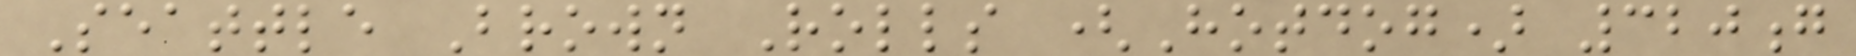Seattle Brown Rolls (Hotdog) 320g
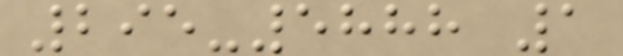295-5888 1
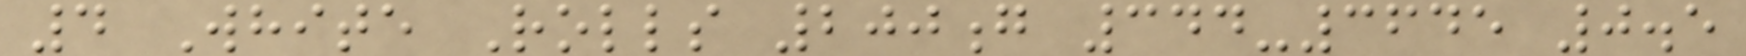4 White Rolls 200g 344-3645 0.5
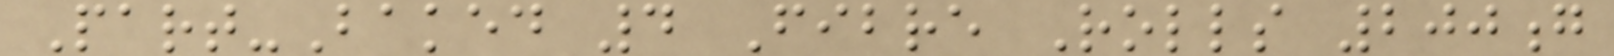Part-Baked 4 Fibre Rolls 200g
